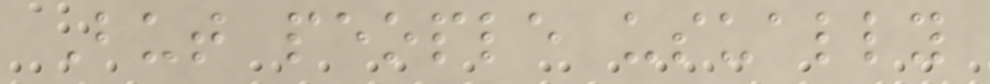But people usually
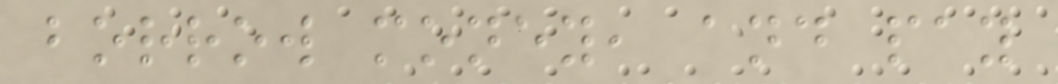borrow money, and pay
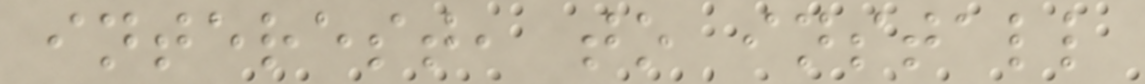interest, to install
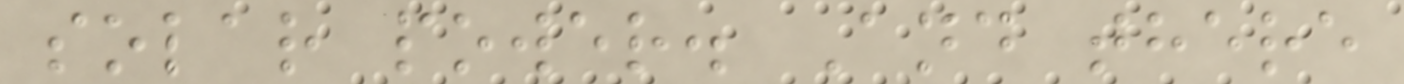solar power. And there
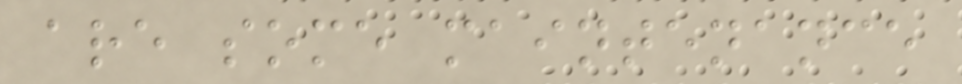are some maintenance
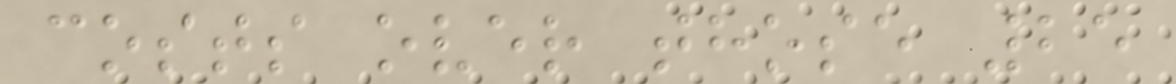costs over those 25
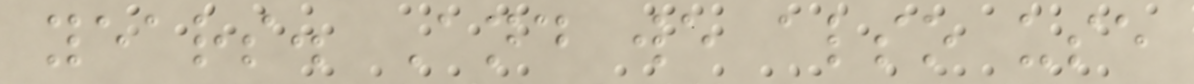years. And we also use
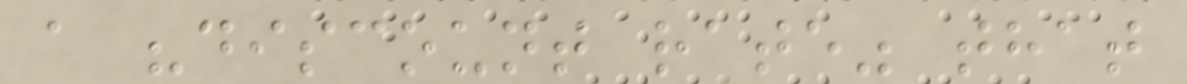a "discount rate" that
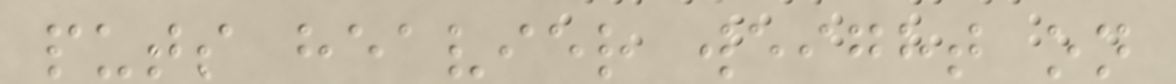puts heavier weight on
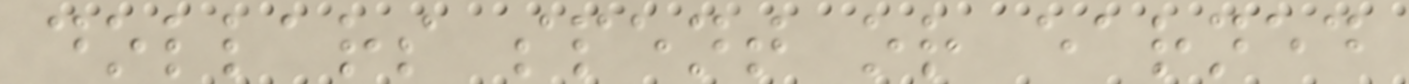dollars spent or earned
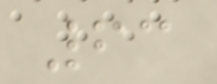63
